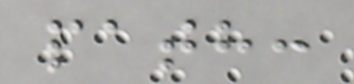path:
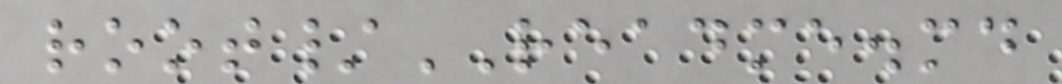root/README.md
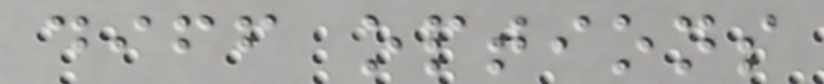diff options
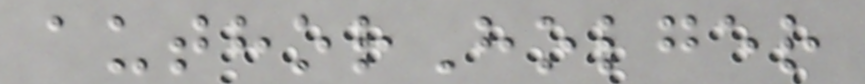authorHolger
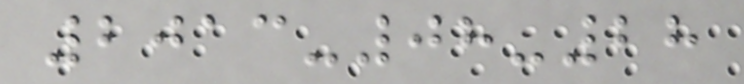2013-08-28
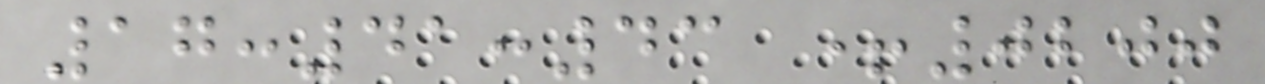17:41:43 +0200
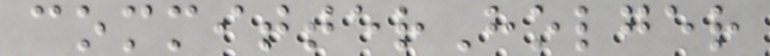committerHolger
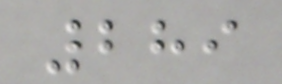289
